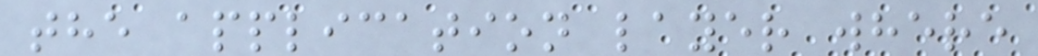the application layer where
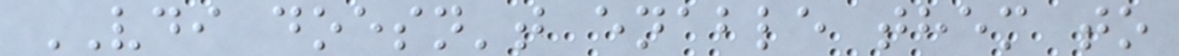VDI doesn't enable them to
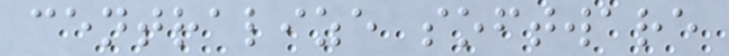centralize software
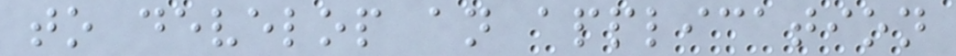to develop an application
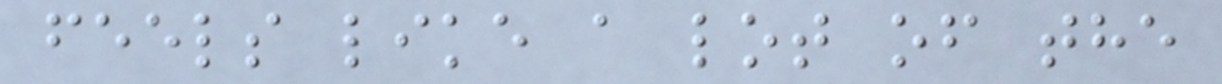feels like a lot of the
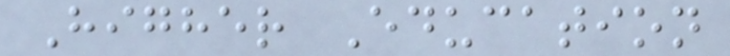Higher Education
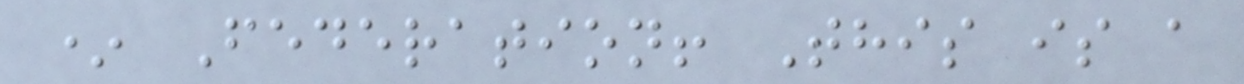* Federation! This is a
